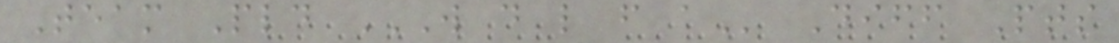Team Pld W D L F A Diff Pts
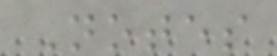Notes
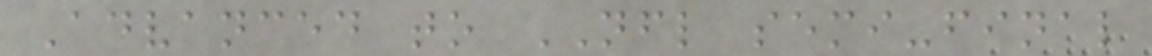Advanced to NFL semi-final
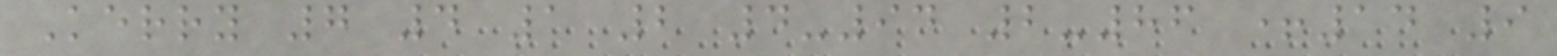Kerry 7 4 1 2 4-94 2-86 +14 9
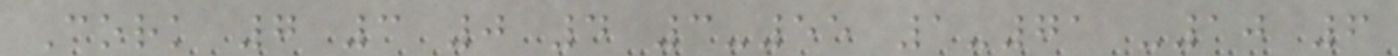Cork 7 3 0 4 3-55 1-71 -10 6
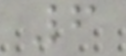6
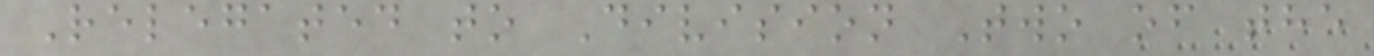Relegated to Division Two of the
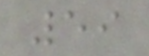59
